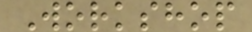Workshop
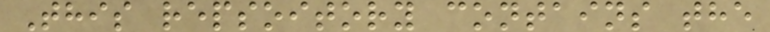This repsoitory contains the
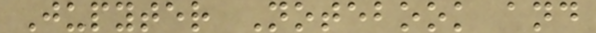Jupyter Notebook and
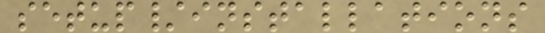setup/installations
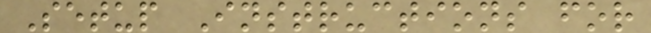Setup Instructions for
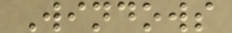Windows
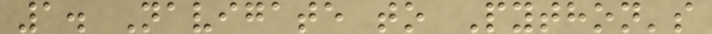1. Navigate to Python's
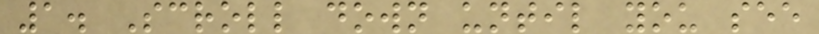1. Scroll down until you see
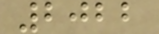2022
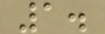1.
